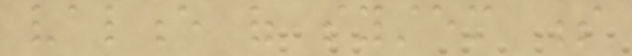valence of system s
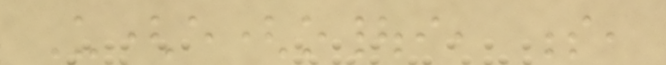U(e(o|i, s,
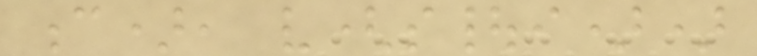c), v(s|i))
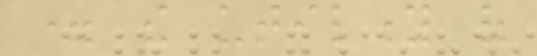= the utility of
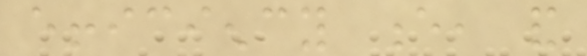efficiency e, and
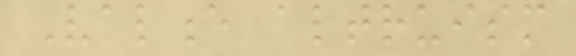Valence altruism
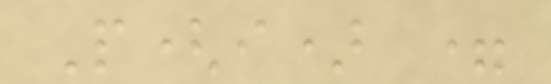P(i) =
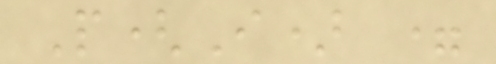P(I) =
